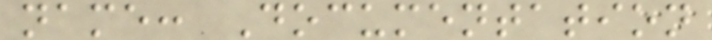name: Documentation
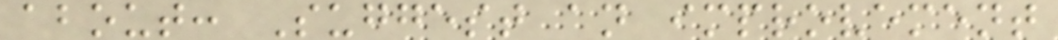about: Suggest an improvement
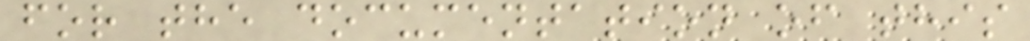for the documentation of this
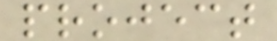project
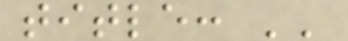title: ''
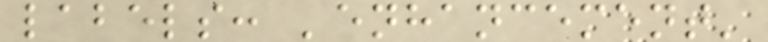labels: 'enhancement'
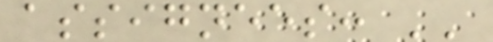assignees: ''
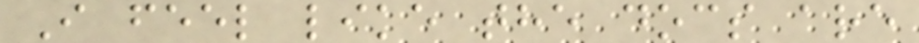I feel like the docs are
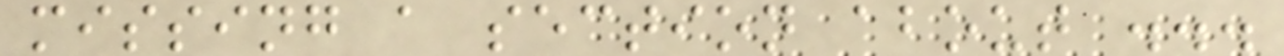missing a section about ...
